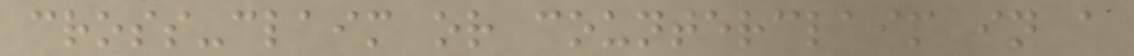cross-claim or counterclaim in a
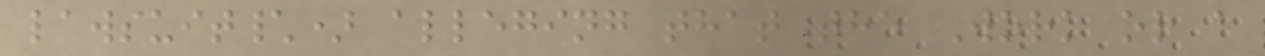lawsuit\) alleging that the Work or a
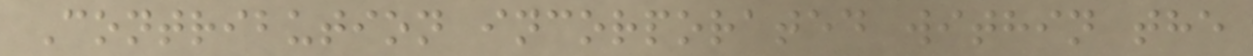Contribution incorporated within the
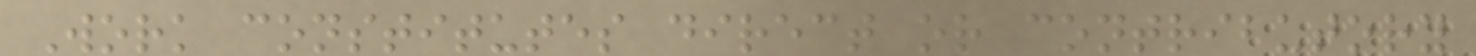Work constitutes direct or contributory
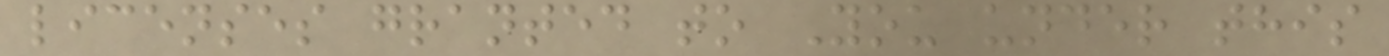licenses granted to You under this
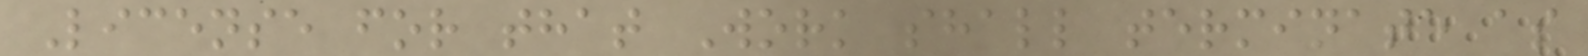License for that Work shall terminate as
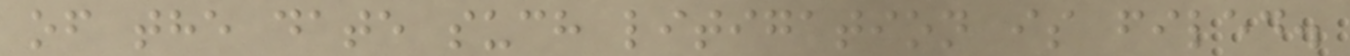of the date such litigation is filed.
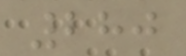280
